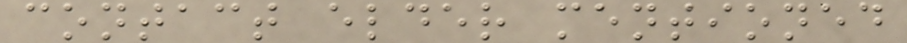contact elder mentioned
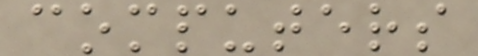computers
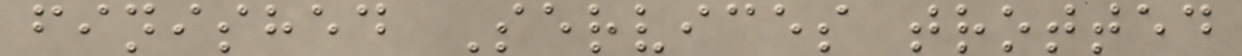finished Services trotted
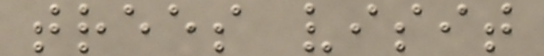trees visit
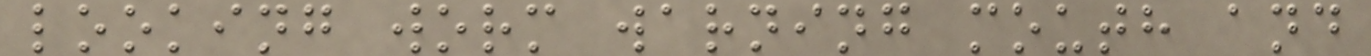looking worm warning mouth and
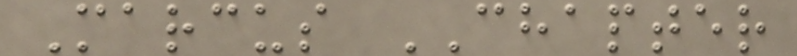Marcus CHAPTER
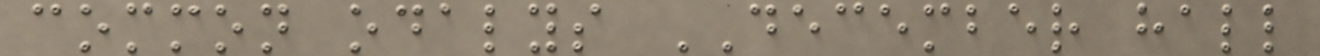common odalys DECEMBER hall
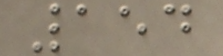154
